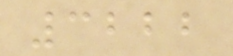3222
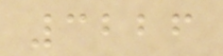3226
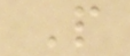P
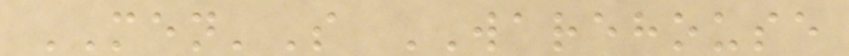MEN'S WAREHOUSE
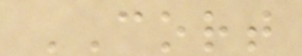CORT
